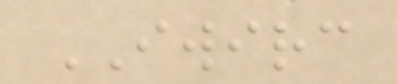IWIRC
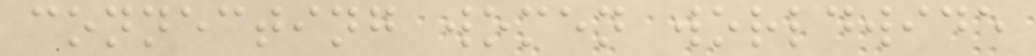connecting women worldwide
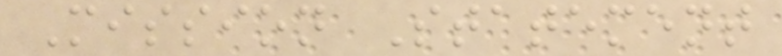Mission Statement
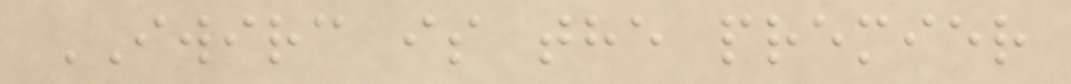IWIRC is the premier
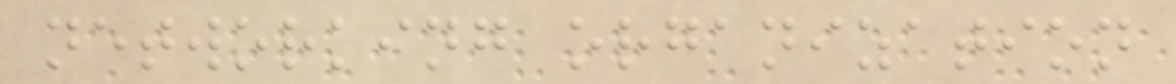networking organization
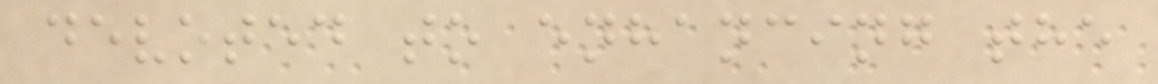devoted to enhancing the
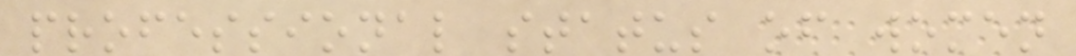professional status of women
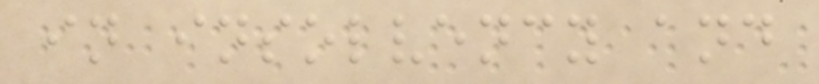in insolvency and
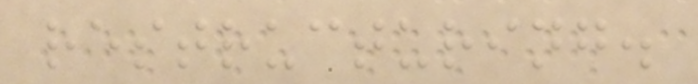restructuring.
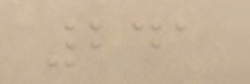241
